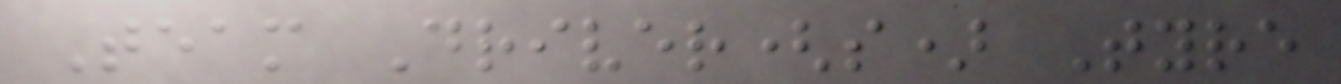Team Driver(s) Tyre
